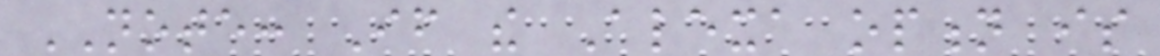NOTE: If the Alexa option is
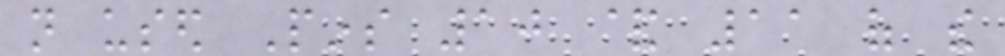not used Pins 10 & 11 of the
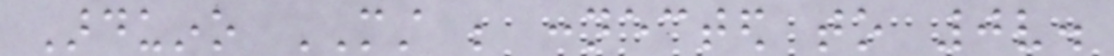Arduino MUST be connected to 0v.
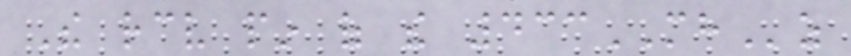The receive pin of the 433MHz
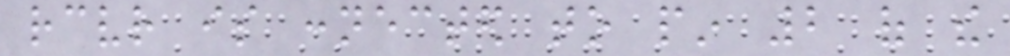receiver is connected to pin 2 of the
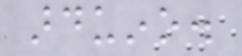arduino.
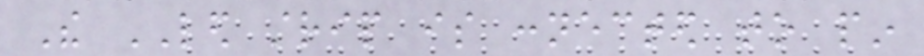The LED strip is connected to pin
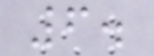6.
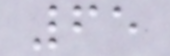65
